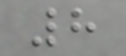8
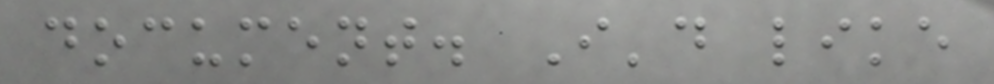document. I'd like
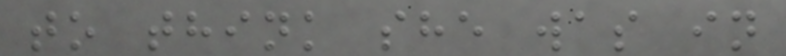to think she was in
